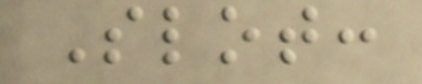Slot:
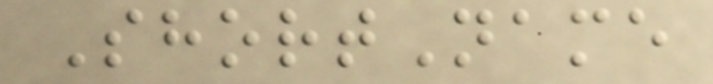ShortName
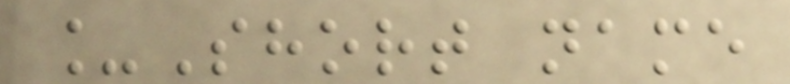_Short name
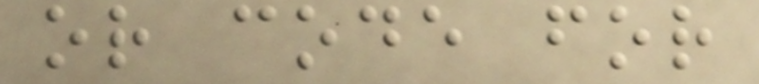or code for
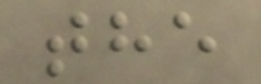the
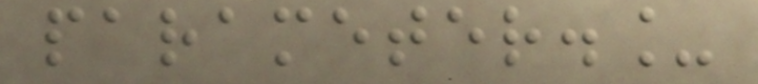parameter._
